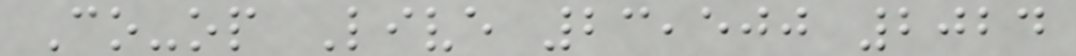Co-op Live 23,500 2024
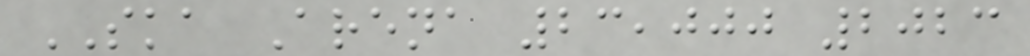SKA Arena 23,000 2023
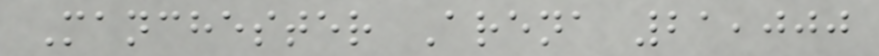Manchester Arena 21,000
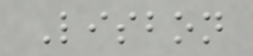Lisbon
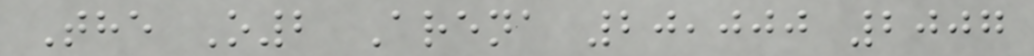The O2 Arena 20,000 2007
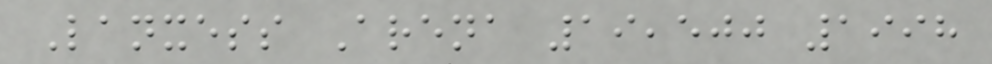Lanxess Arena 19,500 1998
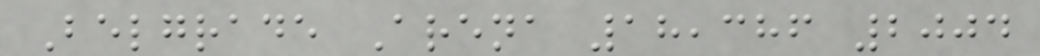Belgrade Arena 18,386 2004
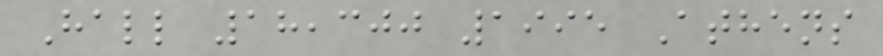Hall 18,300 1995 Athens
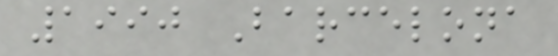1990 Barcelona
